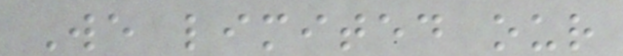We limited our
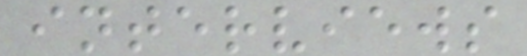interviews
